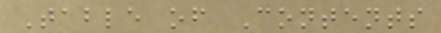Table of Contents
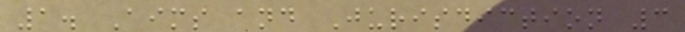1. Aims and Jurisdiction 3
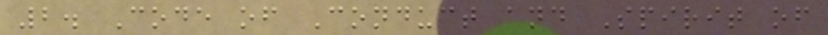2. Code of Conduct and Spirit of
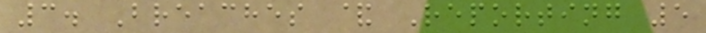3. Breaches & Reporting 5
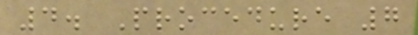4. Procedure 7
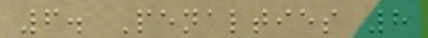6. Penalties 8
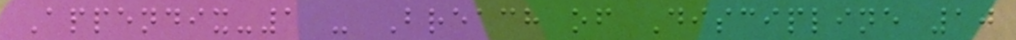Appendix-1 - Breach of Discipline 10
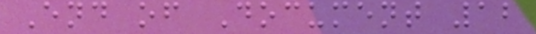End of Document 12
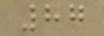87
